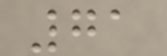71
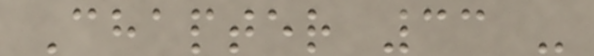Chapter 33 -
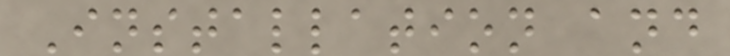Installation and
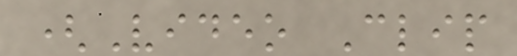(Video Clip
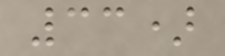33)
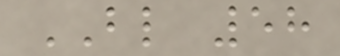BL 58
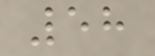58
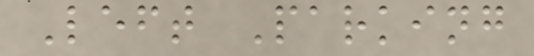Left Parking
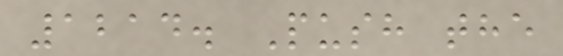1214. Push the
